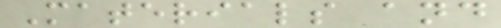Materials and
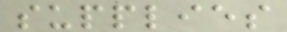supplies
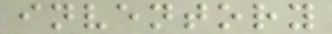inventory
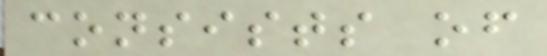consists of
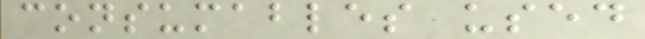consumables used
